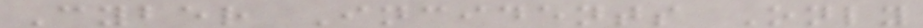Cyber Incidents Only
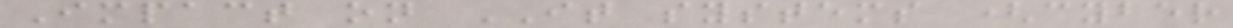Impact on IT systems (cyber
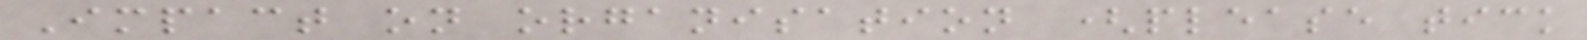Impact on organisation (please tick
